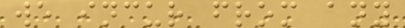we incur from any
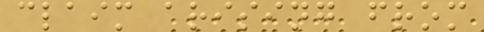claim arising from
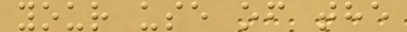your use of the
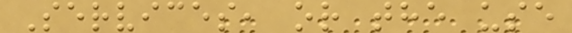Services, or the use
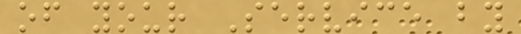of your Service by
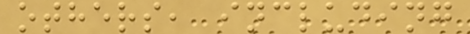others, including
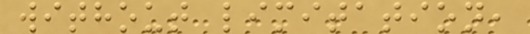without limitation,
